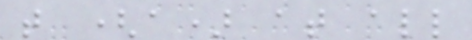that (a) at all
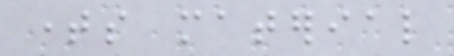times material
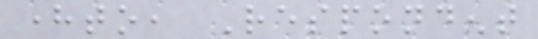hereto, Respondent
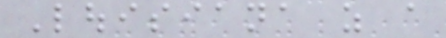Louisiana as a
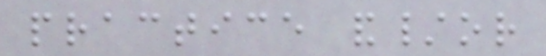practice and/or
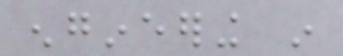engineering in
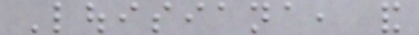Louisiana, and
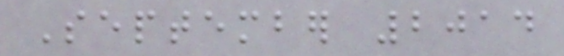September 2014
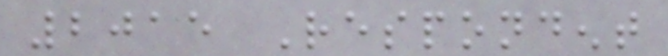2015 Respondent
